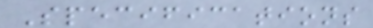Specifications
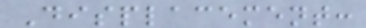Displacement:
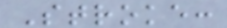Stroke:
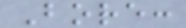Bore:
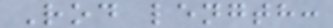Rod length:
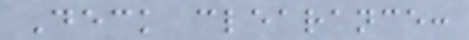Deck clearance:
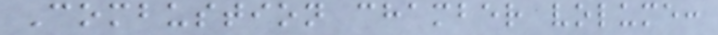Combustion chamber volume:
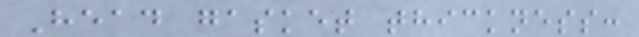Head gasket thickness:
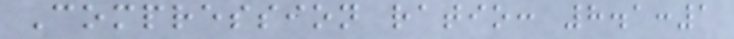Compression ratio: 8.1:1
